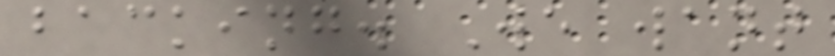backing. We want
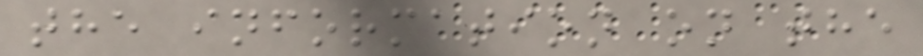the information on the
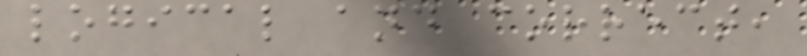logical and correct,
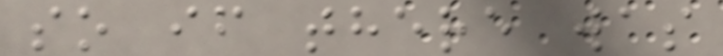so if there was
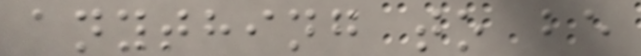anything to be
